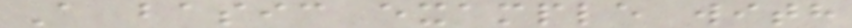A basic example with
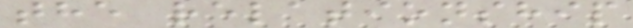the relationship
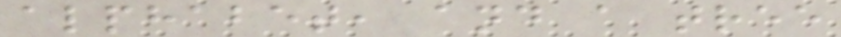alphabet, and a tree
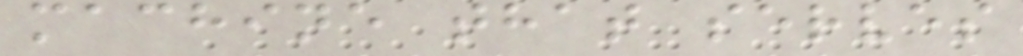machine that serves
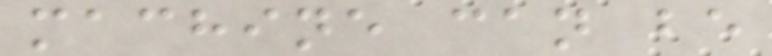machine can be
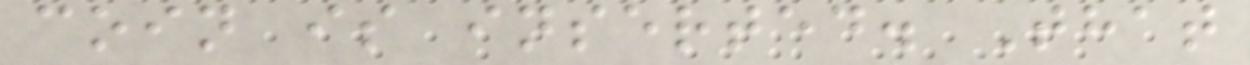coin is inserted. That
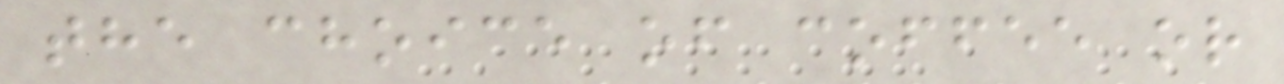the choice of coffee or
